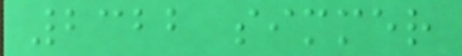2322 simmer
